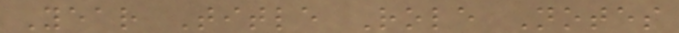Year Title Role Notes
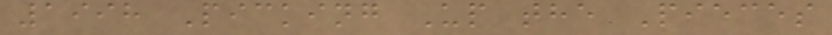1998 Picking Up the Pieces
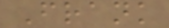Frank
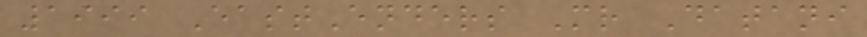1999 EastEnders Mr Datani
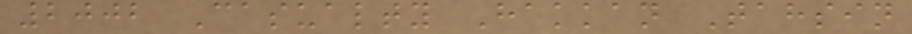2002 Casualty Hakkan Tahsin
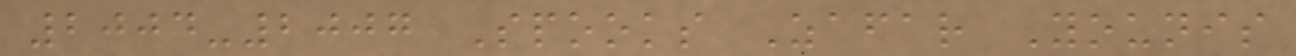2004-2007 Spooks Zafar Younis
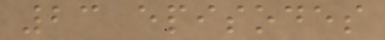23 episodes
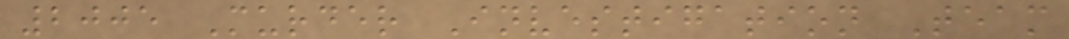2005 Murder Investigation Team
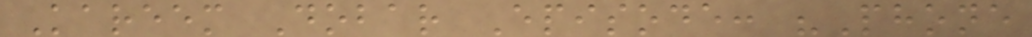Kareem Dobar Episode: "Phone
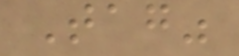Tag"
